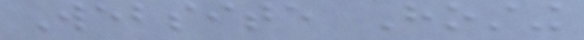Website Hosting
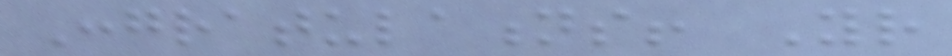Congratulations! Your
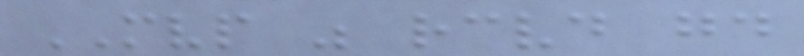MVP was received good
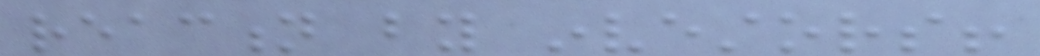reaction by investors!
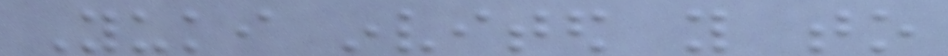Yuki invited you to
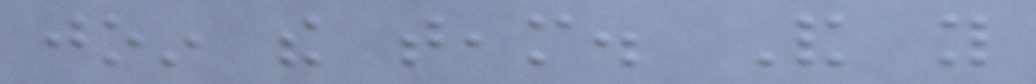join the team. And you
